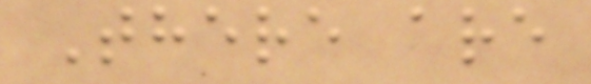There are
